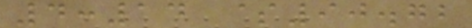4:14 $90.72
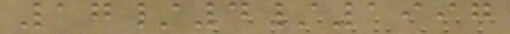17/4/1997
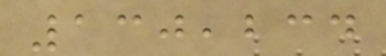130,234
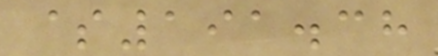$191.38
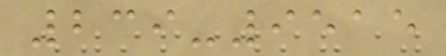239-9515
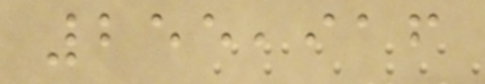255,916
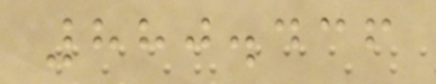880.436
